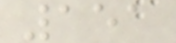151
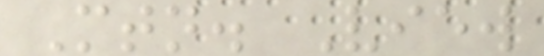Mtn. View
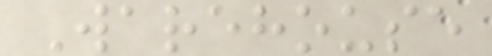Warehouse
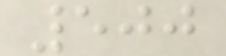500
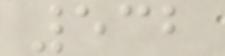532
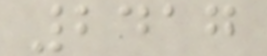2417
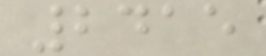2415
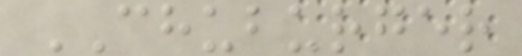CHUBURGER
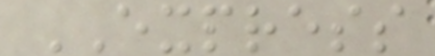EXPRESS
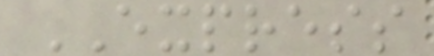EXPRESS
